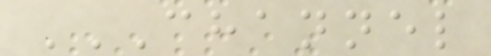CHANNEL
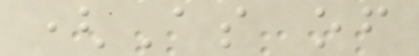(As of
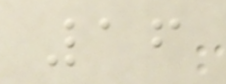16
